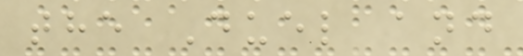the Duel and
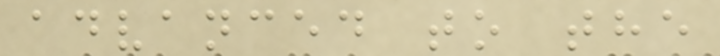advanced to the
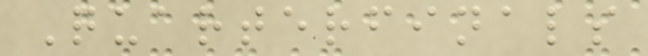Quarterfinals
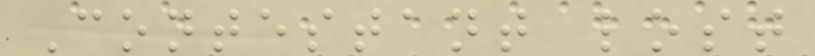Contestant lost
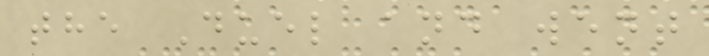the Duel and went
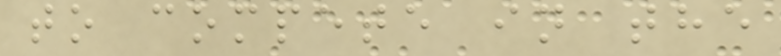to compete in the
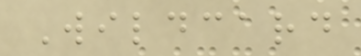Wildcard
